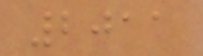2011
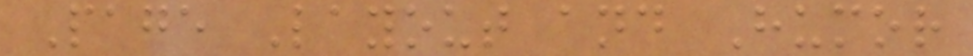Page Layout and Humor
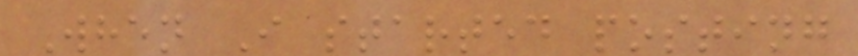When I started posting
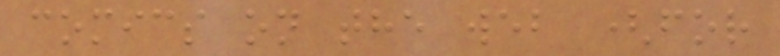comics on the web (for
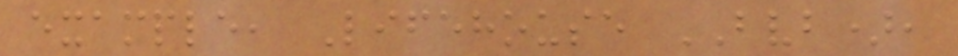example, Lifehouse BVB),
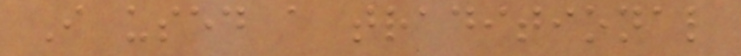I used a traditional
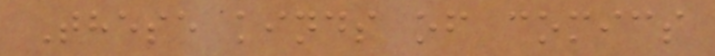These kinds of comics
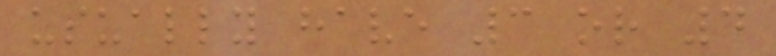usually have 3 or 4
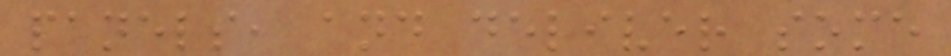panels, and deliver some
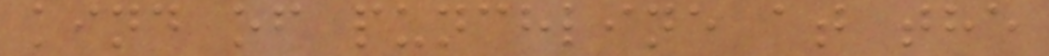kind of punchline at the
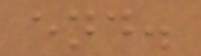end.
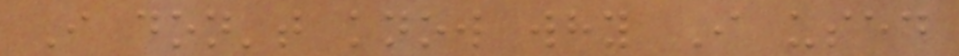I don't know why I used
